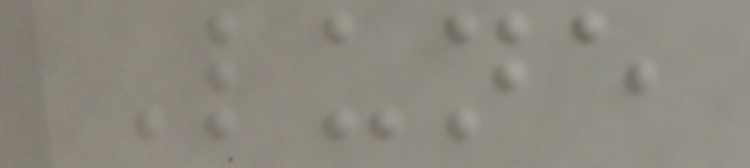Lune
